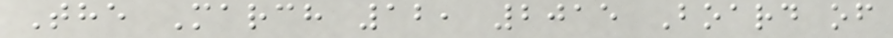The March 12, 2015 Board of
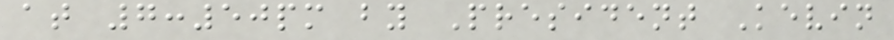at 7:50pm by President Kevin
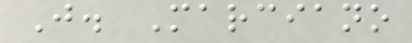J. Marciano
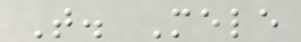T. Mele
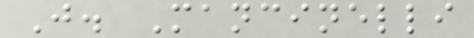J. Mancinelli
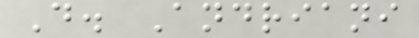D. Andriani
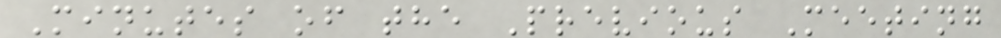Minutes of the Previous Meeting
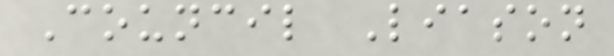Council Liason
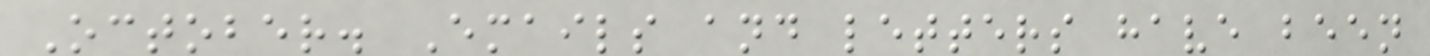October. Emails and letters have been
